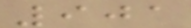901
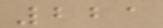221
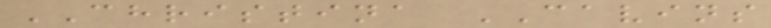CHRISTINA CAVINS
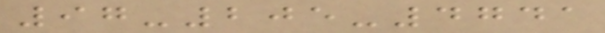97-205-4741
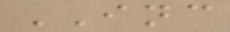INC
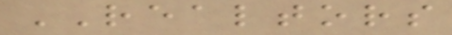REALTORS
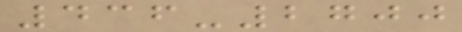436-2700
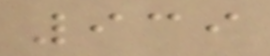939
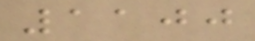1100
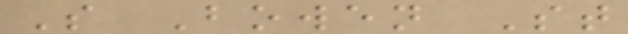S Bowen St
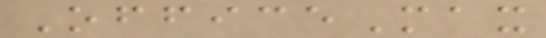OfficeMax
